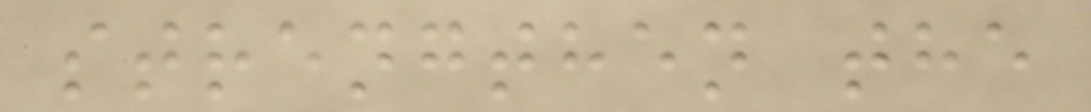strengthen the
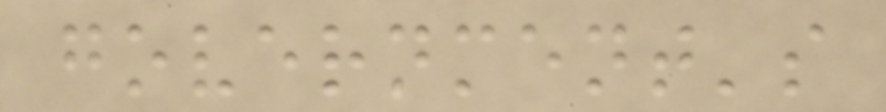government's
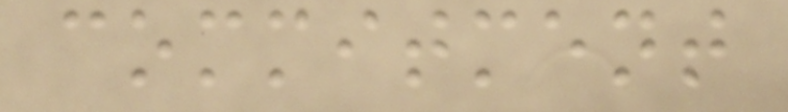commitment
